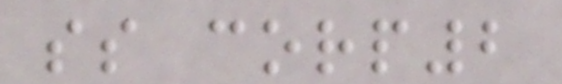ss corp2
